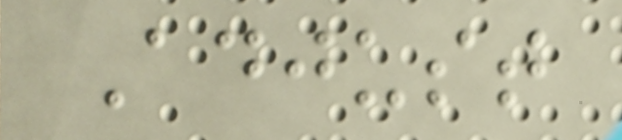Adjust
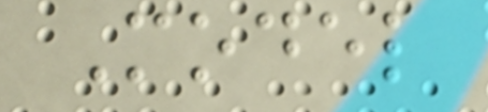Model
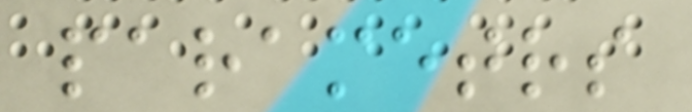parametrs
